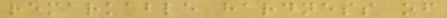remarkable hardness of
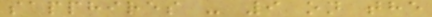sapphires - 9 on the
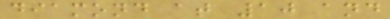diamond at 10 and
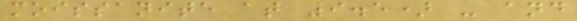moissanite at 9.5) - and
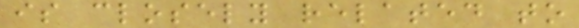is closely related to
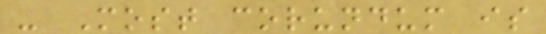- Most corundum is
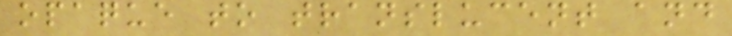opaque to translucent and
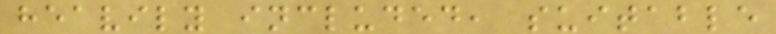heavily included, suitable
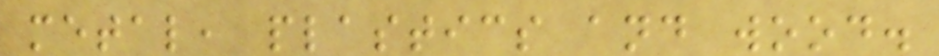metal, plastics and wood.
